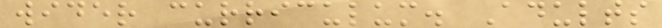wider curriculum. Adults
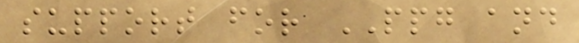support for PPG and
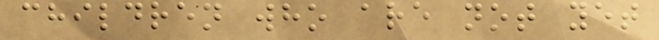children who are not yet
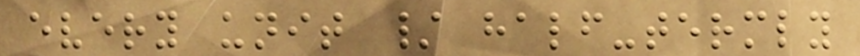every unit / half-termly
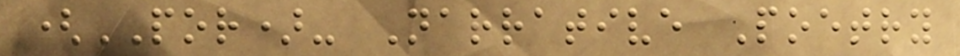(POR)- Narrative Poetry
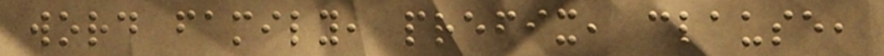word family, prefix, clause,
